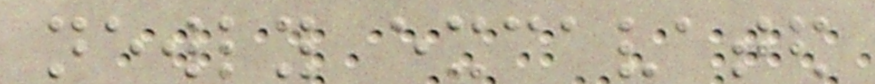newly excavated
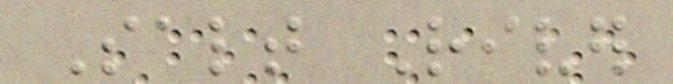Salt River
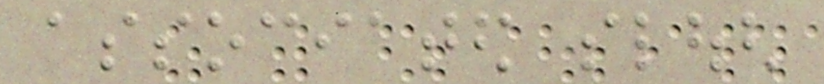associated slough
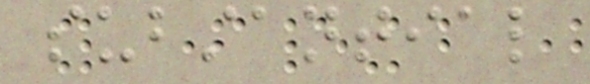substantial
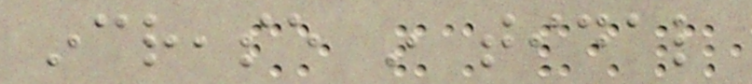increase in tidal
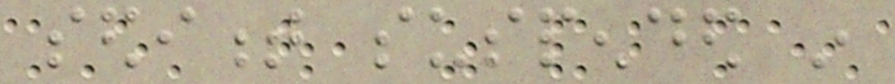sediment suspended in
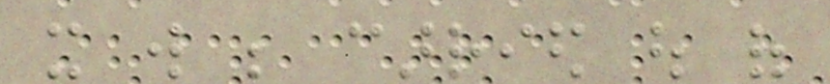it will be carried out of
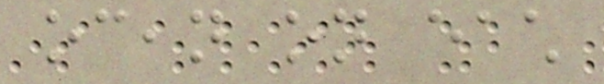ocean on each
